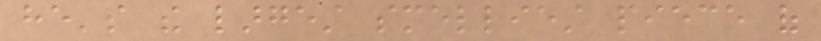he's the largest smelliest piece of
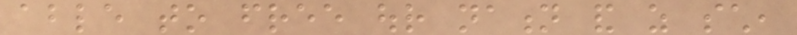able to free our nation and as such,
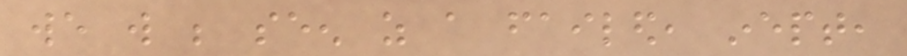we will be seen as a failed, inept,
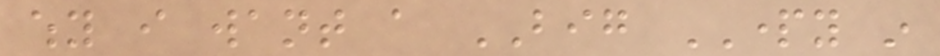why i want a BIG PARTY in
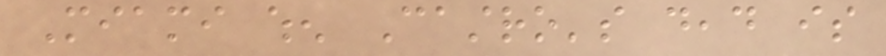Miami when Castro's dead is
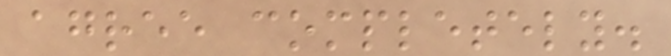agree completely.
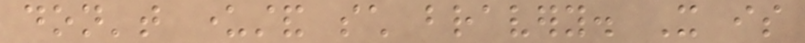don't understand such bravery. It is
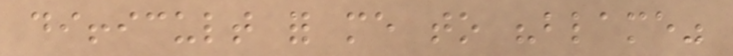difficult for me to "blame"
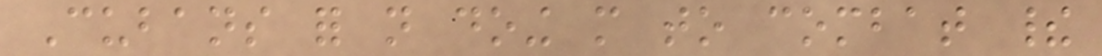Cubans for not doing more to combat their
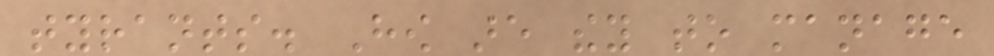tyrants. How are they to manage
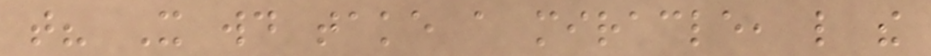that? It would take a miracle, like the
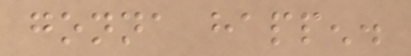gonna happen.
